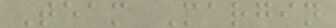Team Margin
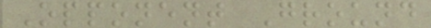Opponent Ground
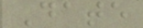Date
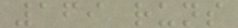169 runs
